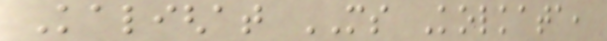Kalighat MS Kolkata,
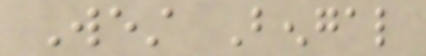West Bengal
